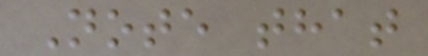Note that
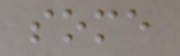some
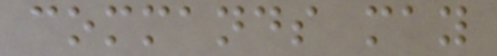commands may
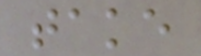take
